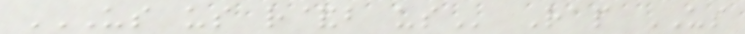US US R&B US Rap US
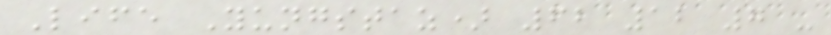Life Yungstaz) 62 12 7 -
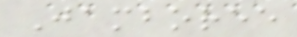Jamboree
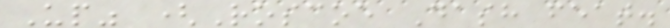Up" (Roscoe Dash feat.
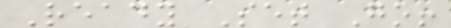Ready Set Go!
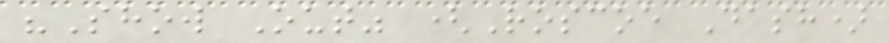"Show Out" (Roscoe Dash)
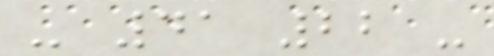- 41 22 -
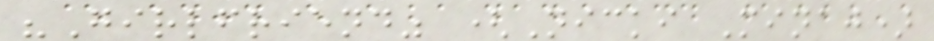"Girlfriend" (Nicki Minaj)
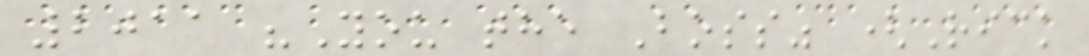2011 "You the Boss" (Rick
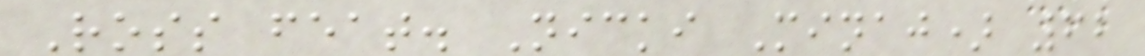Ross feat. Nicki Minaj) 62
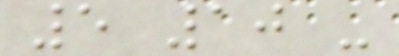5 10 -
